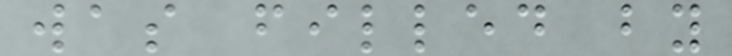was filled by
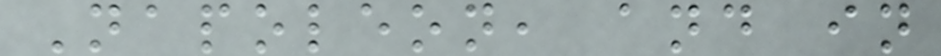Napoleon, and in
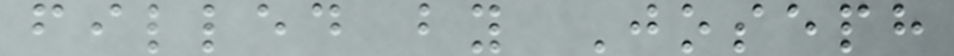filled by Joseph
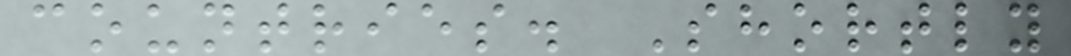countries. Shortly
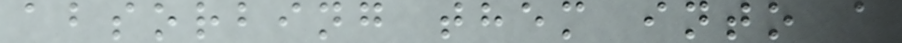absorbing them into a
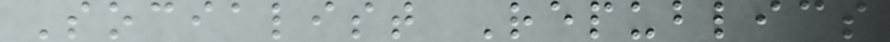Socialist Republics
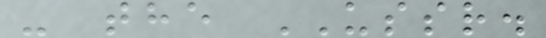- the USSR.
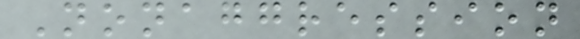Nonaggression
